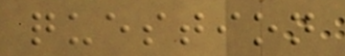question
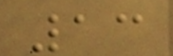13
